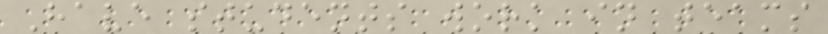Have students work in teams
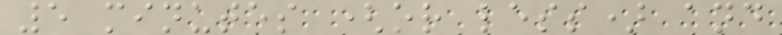5 minutes (or less) and
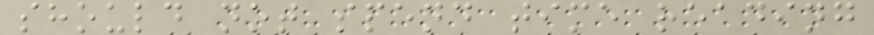should not spend time reading
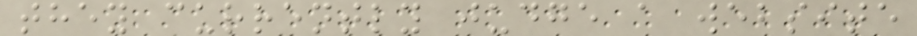they currently judge a website
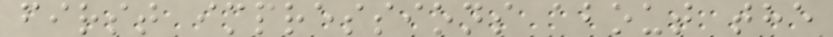first impressions about the
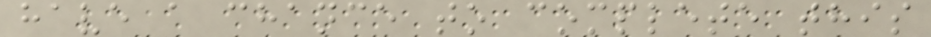have a chance to complete this
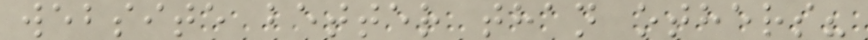website better than others?
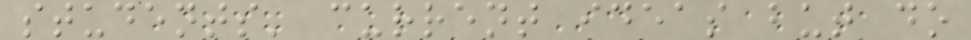students' current ideas but do
